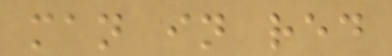man in red
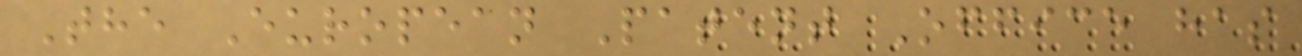The European Patent Office has
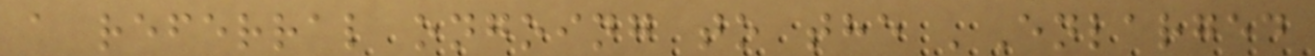a referral ongoing to the 'Enlarged
